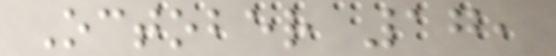October 17,
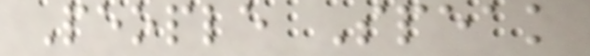People Speak
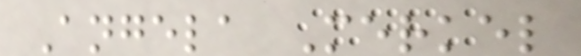Angela Merkel
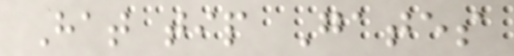Hat tip Gates
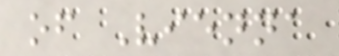of Vienna
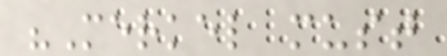"Merkel must
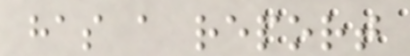has a report
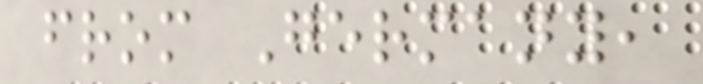from Germany,
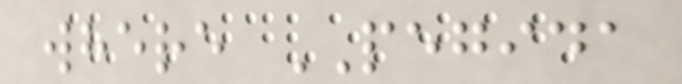where PEGIDA
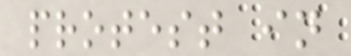protest in
